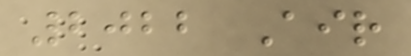2022 Air
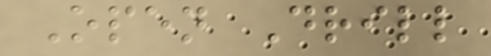Open Drill
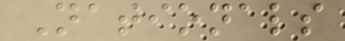Nationals
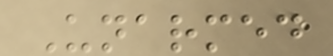Unarmed
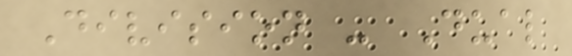Division - Dual
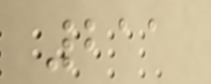211
